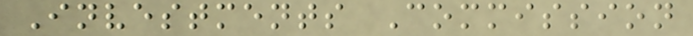Investments Commission
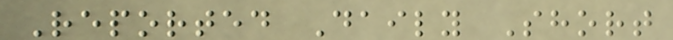Reported Daily Short
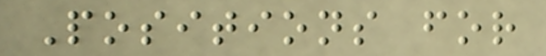Positions for
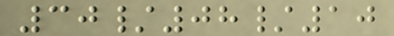30/08/10
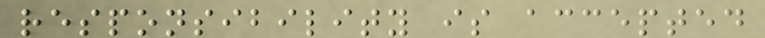responsibility is accepted
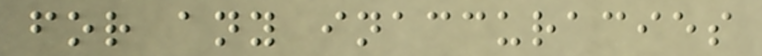for any inaccuracies
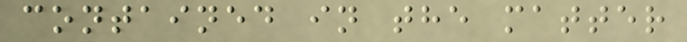contained in the matter
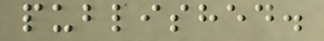published.
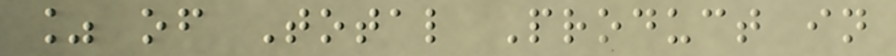% of Total Product in
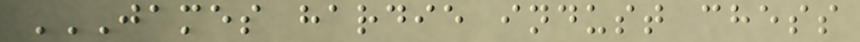JAMES HARDIE INDUST CHESS
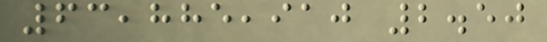63,885,910 2.50
